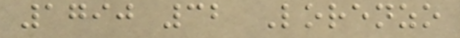1790 32 Lorenzo
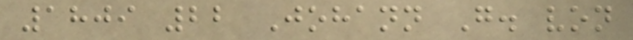1809 22 Johann G. von
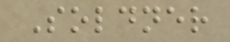Soldner
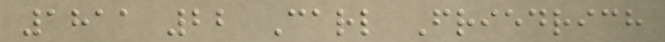1811 22 Carl Friedrich
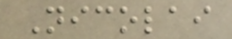Nicolai
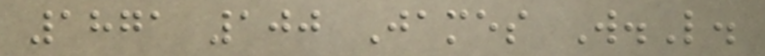1871 100 James W.L.
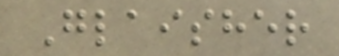Glaisher
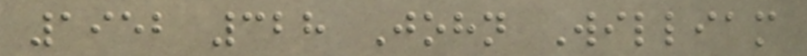1952 328 John William
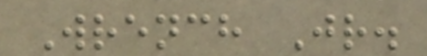Wrench Jr.
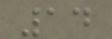14
